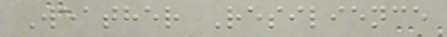Weather Resilience
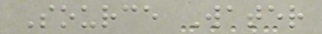Source Water
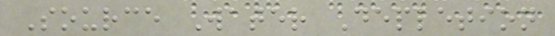Source Water Depletion
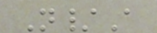N/A
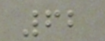62
